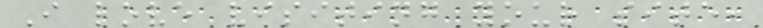I love visiting your site,
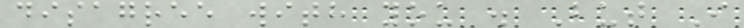disagree with you . But I
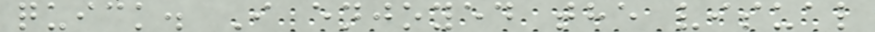quick. I enjoyed the visual
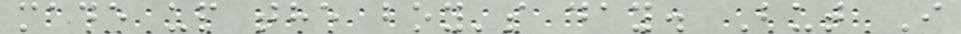made up the boy's day. But I
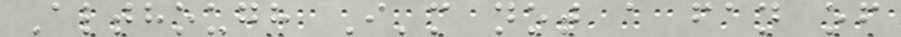Although I'm not a fan of
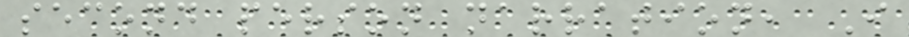second person narration, I
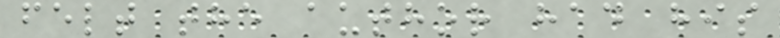felt the author had his
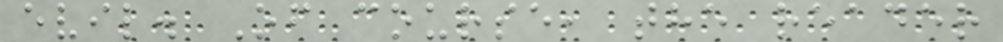evil. Of course, the reader
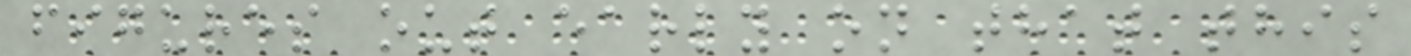figures out early on that this
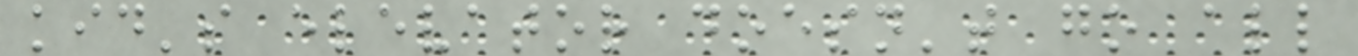kid's elevator doesn't go all
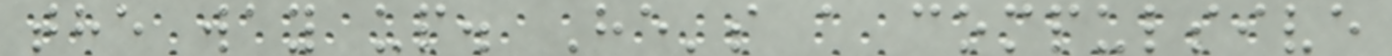the way up. He's a compulsive
